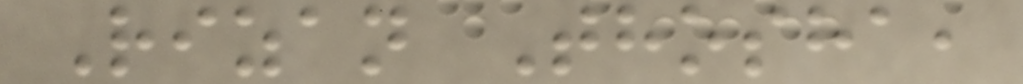Rizan Thosha,
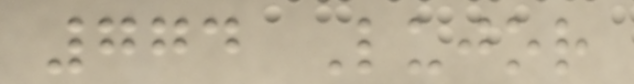774 Lujor
